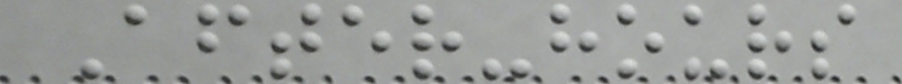After-hours
